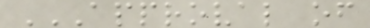APPROVAL OF
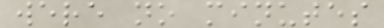were no minutes
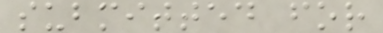submitted for
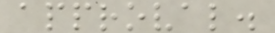approval.
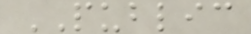PUBLIC
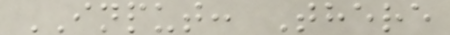INPUT: There
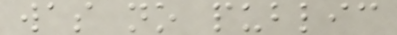was no public
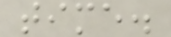time.
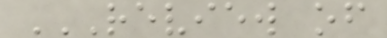REVIEW OF
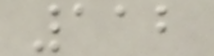112
